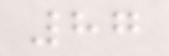87
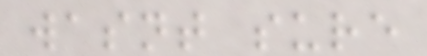wasnt sure
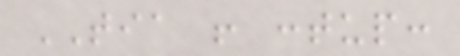TIA ! :tup:
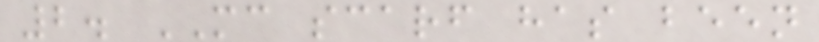2. MC scarf has been
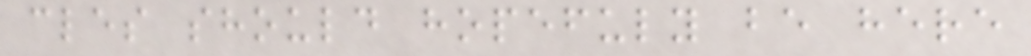cles should hopefuly be here
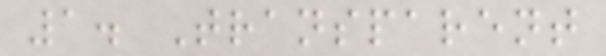1. Transparent
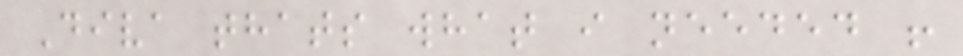Diva thats what i needed !
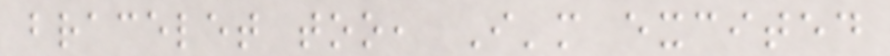bracelet too, I'm excited
